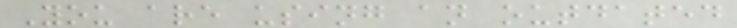You are using an outdated
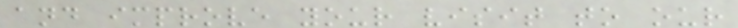and improve your visit to our
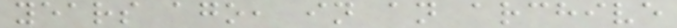years ago, in an archive
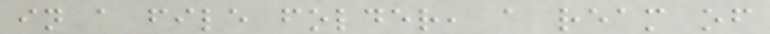in a file folder, a ream of
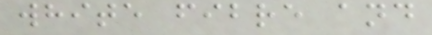white fibre and
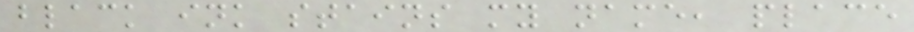black ink stains my name, place
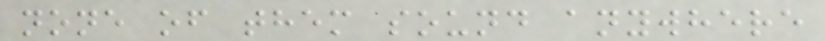none of them sound anywhere
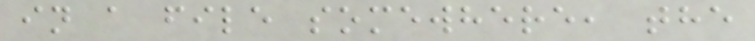in a file somewhere, the
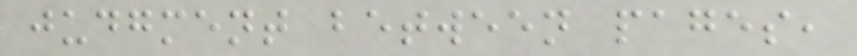judgment between pages,
